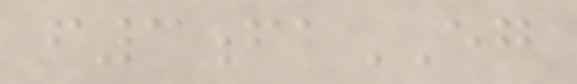f3faEG
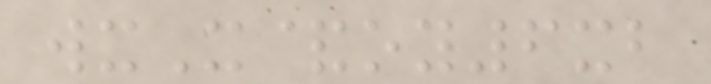wxX&oy6xb
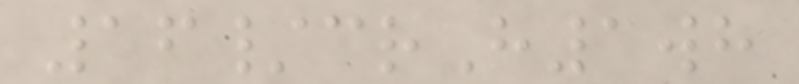16/crH1wh
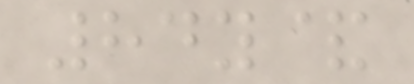84y&
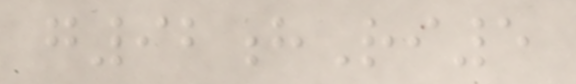g92hRi5
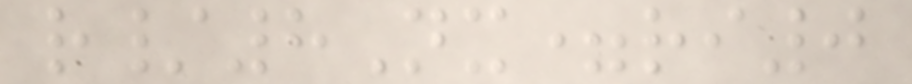r/8Nx=ri0
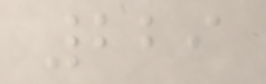229
